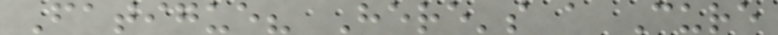Fatigue? Here's a Cure
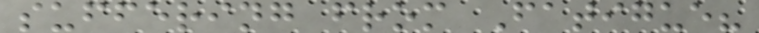suffering from Fatigue?
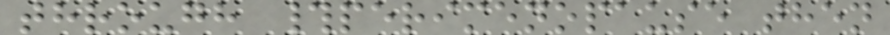through #perimenopause then
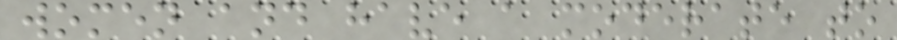women and have a moderate to
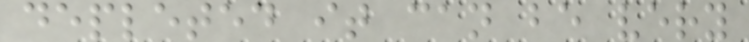depleted it can be very
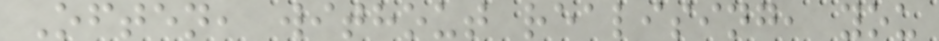Often, without realising, you
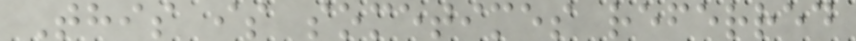This is sometimes referred
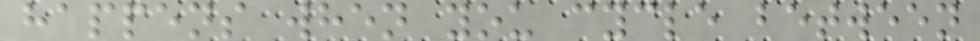happens when you cycle between
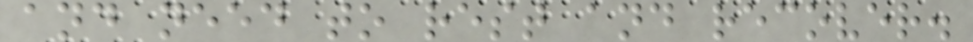and need to rest and recover.
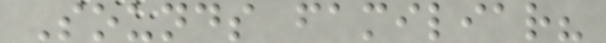Sounds familiar?
